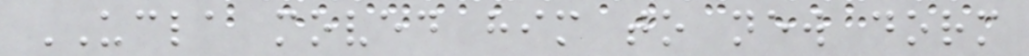UCLA moved him to new dorm
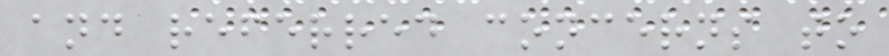and referred concerns to
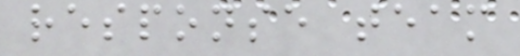response team
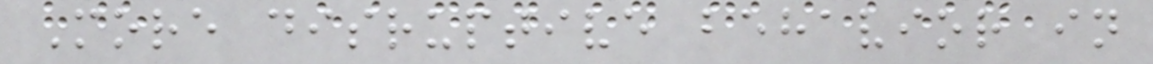More disruptive behavior in
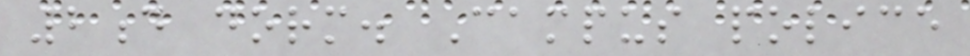2d dorm. Campus police
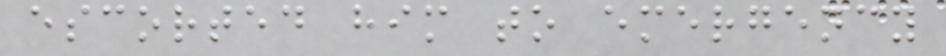escorted him to emergency
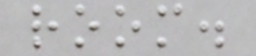room.
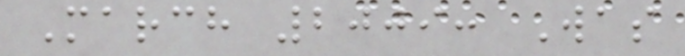March 2009: Was
